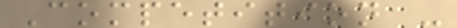Competition -
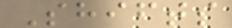Shifts
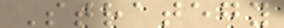Strategy
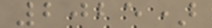2025)
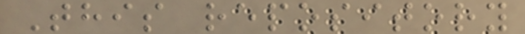This repository
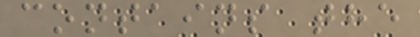contains the
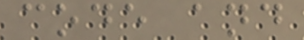code and
